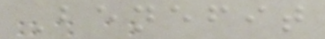Benefit
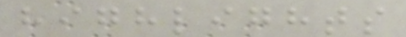highlights
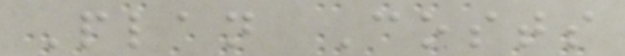Plan Costs
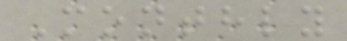Monthly
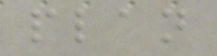plan
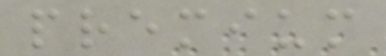premium
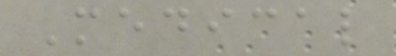Medical
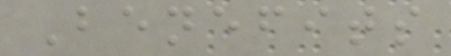Benefits
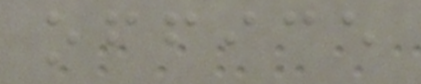office
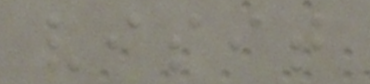visit
